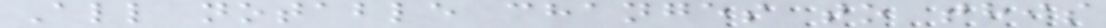All notable changes to this
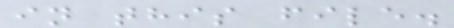in this file.
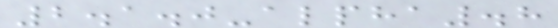2.1.0-alpha.8
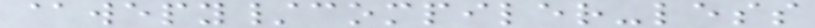@wepy/compiler-less
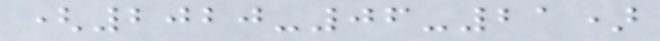(2020-06-21)
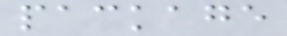package
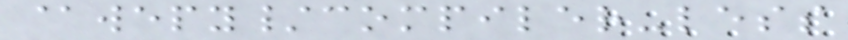@wepy/compiler-less
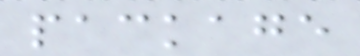package
